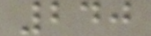240
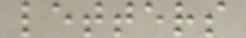letters
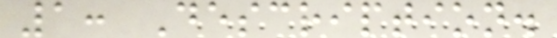1: Description.
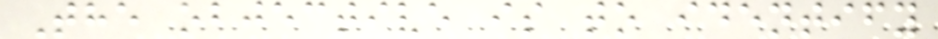The objective is to identify
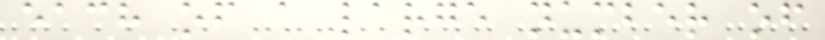each of a large number of
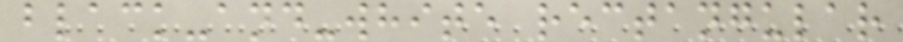black-and-white rectangular
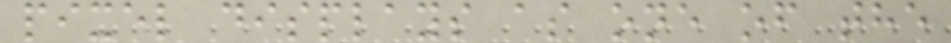pixel displays as one of the
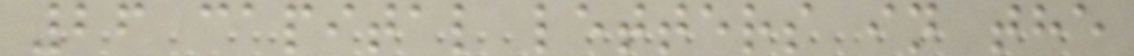26 capital letters in the
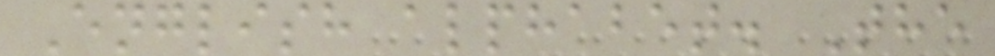English alphabet. The
